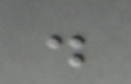.
